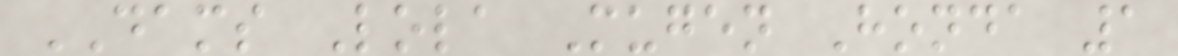DAMS Lola Mugen Honda 1
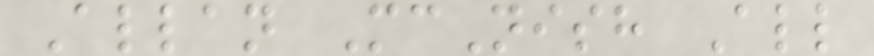Allan McNish All
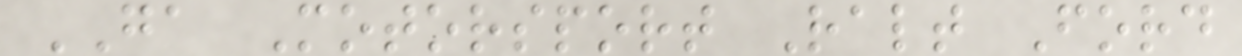GA Motorsport Ralt Ford
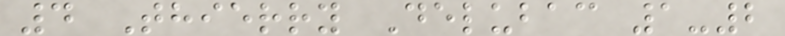4 Thierry Delubac 1-2
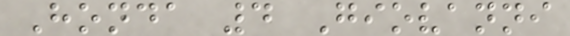Honda 4 Giovanni
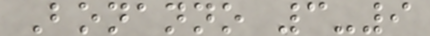Bonanno 3-9
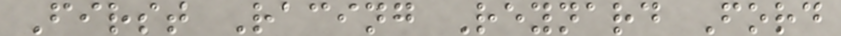First Racing Reynard Ford
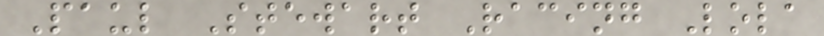Paul Stewart Racing Lola
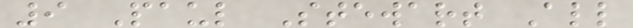9 Paul Stewart All
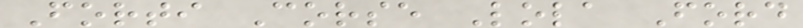Forti Corse Lola Ford
